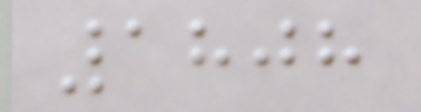1808
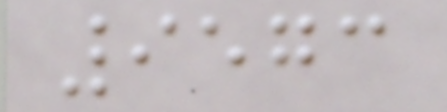9573
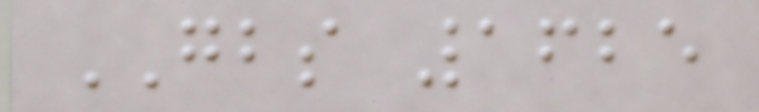GBS 1625
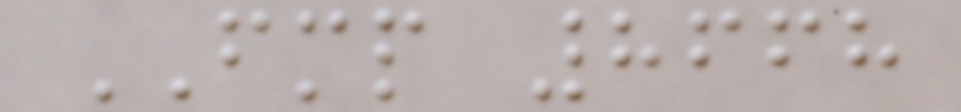FMP 8668
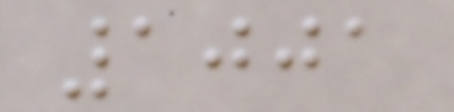1001
